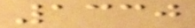1330
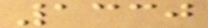1330
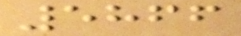5866
